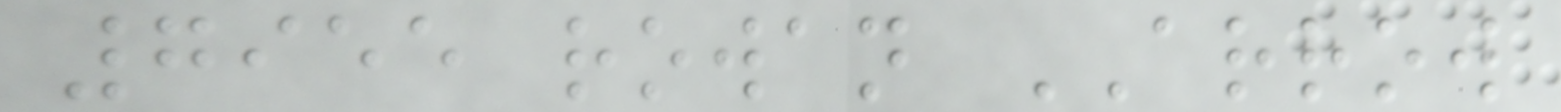7955 rowan ARROW
